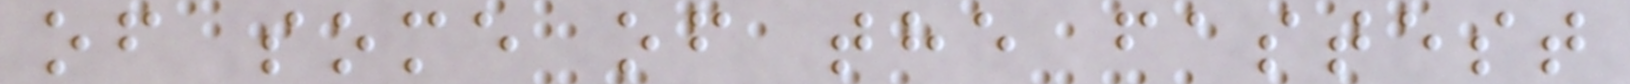of some of the fastest
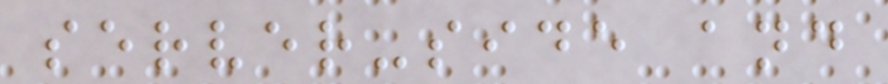server-side and
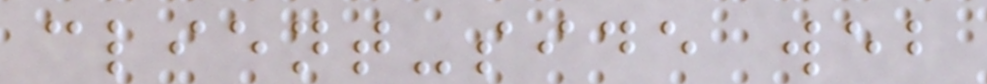client-side web
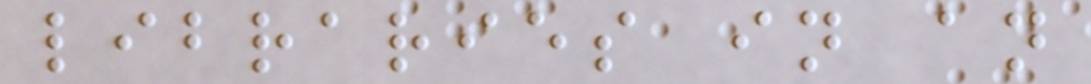libraries in an
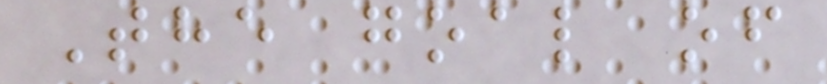The goal of
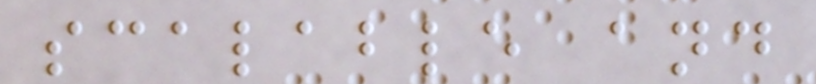scalable and
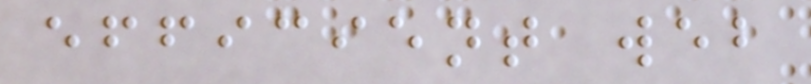efficient web
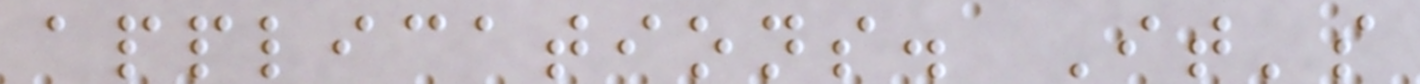applications. It's
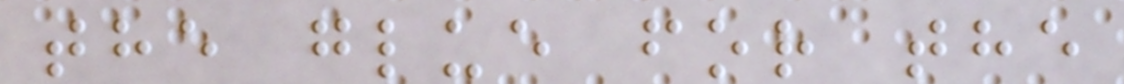the glue for the
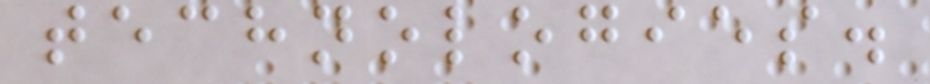technologies.
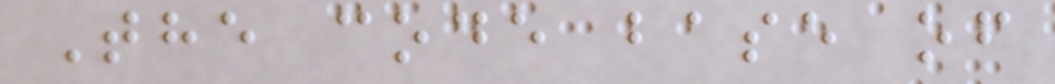The code base of
